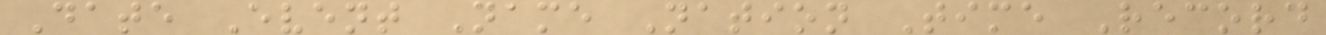Date Event Name Nation Time Record
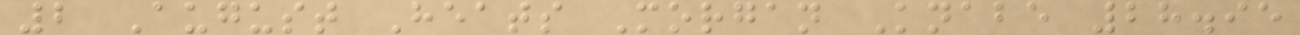2 August Heats Morgan Knabe 28.95
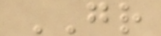GR
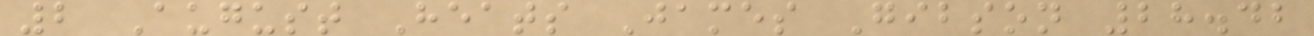2 August Heats James Gibson 28.42
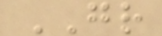GR
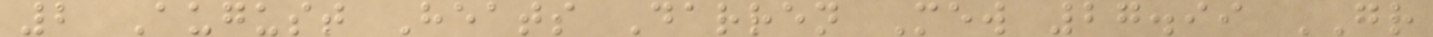2 August Heats Darren Mew 27.99 GR
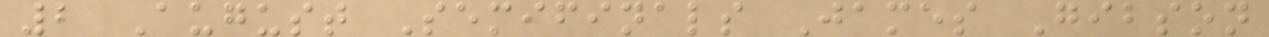2 August Semifinals James Gibson
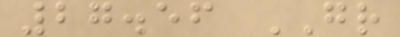27.56 GR
